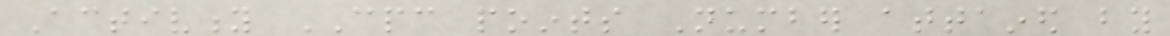Activity CPC points Number attained by
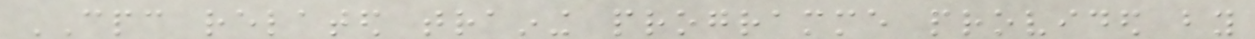CPC related training programme provided by
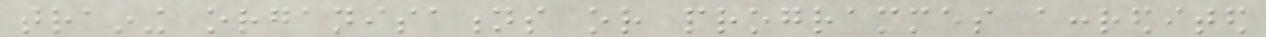training organisations or programmes accredited
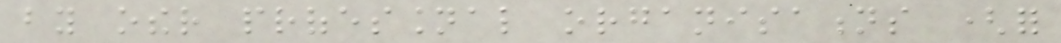by other professional organisations (for
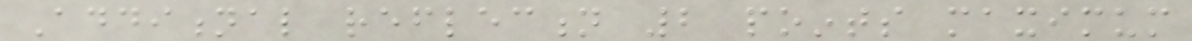Additional reflection 2 points maximum
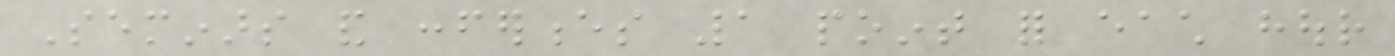Seminars and conferences 1 point for each hour
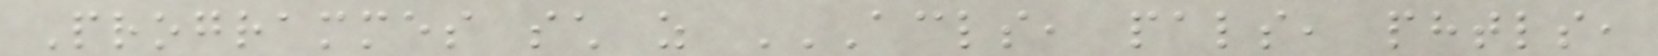Programmes such as ACLS, PALS, PHTLS,
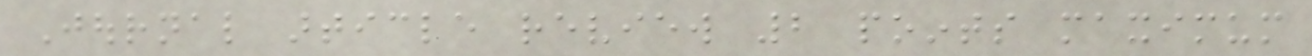Journal article review 2 points maximum
